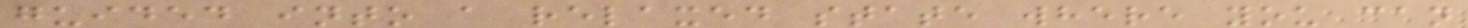guided into a relaxed state where you can
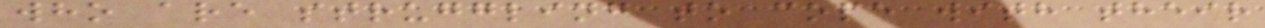who are struggling to cope with their
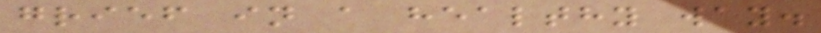grief in a healthy way.
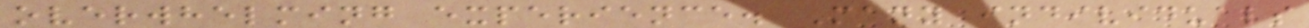overwhelming experience. Many individuals
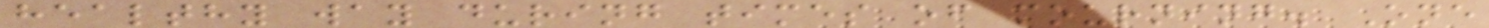healthy way during times of mourning. One
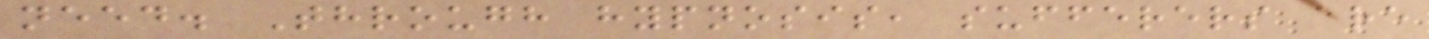need. Through hypnosis, sufferers are
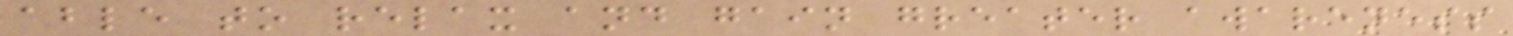able to relax and gain greater awareness
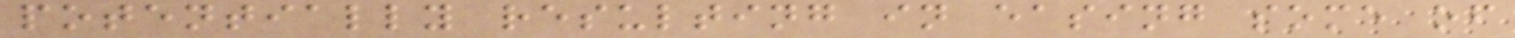potentially resulting in easing some of
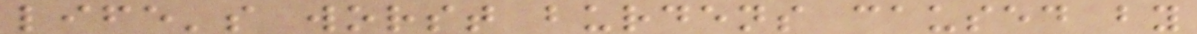life's worst burdens caused by
